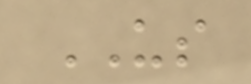US
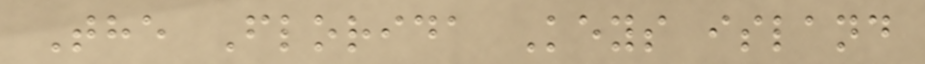The Florida Keys island
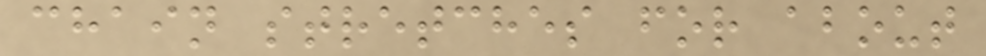chain stretches for about
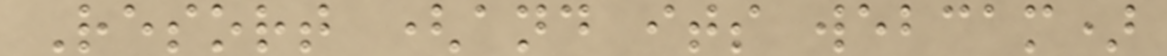Resort (and its webcam)
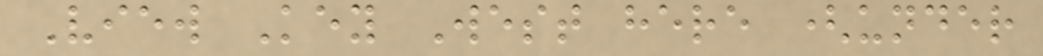View Key West here (under
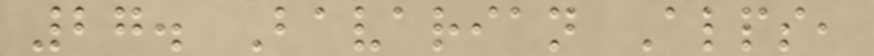27. Bavarian Alps,
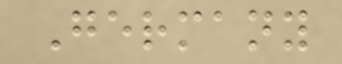Germany
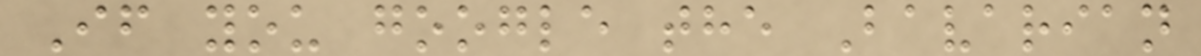If you google the Bavarian
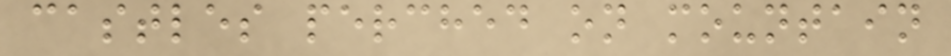castles perched on mountain
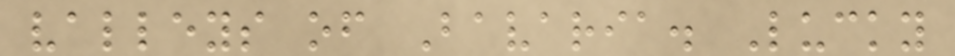valleys of Bavaria. Lucky
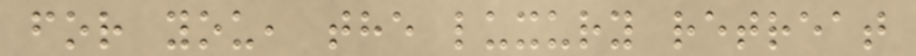for you, the luxury retreat
